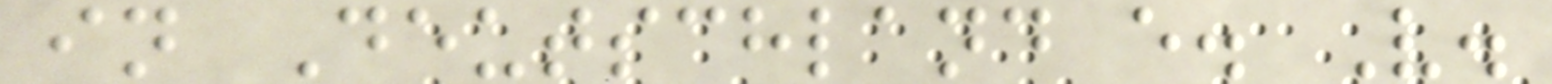in Deutschland e. V.
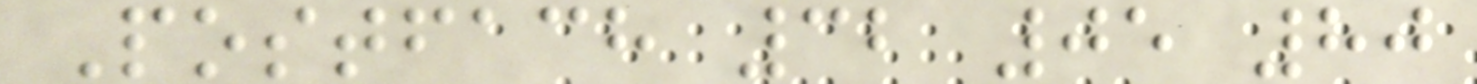Postfach 32 05 80
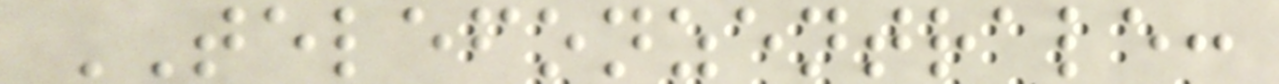TELEFONZENTRALE:
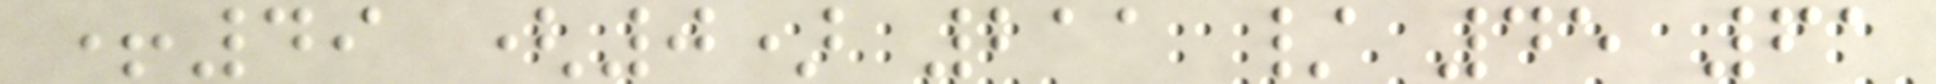+49 (0) 211 / 45 61
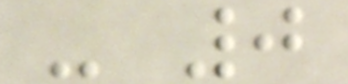- 0
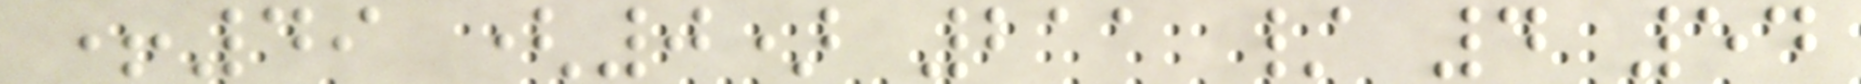+49 (0) 211 / 4 54
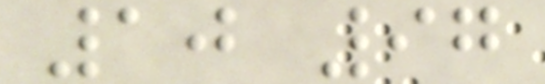10 97
